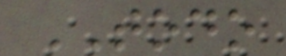TODO
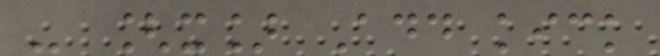- [x] Add kick
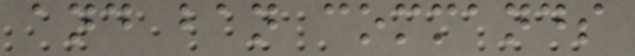and ban commands
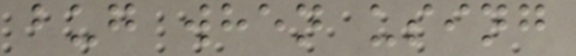bug when using
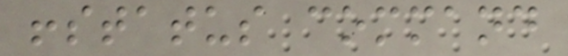!status command
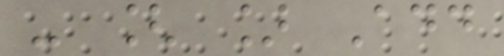- [ ] Add
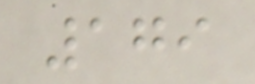179
